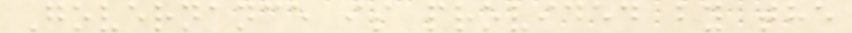Governance is provided by the
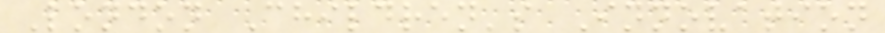London Children's Innovation
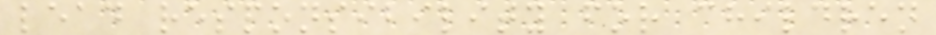lead responsibility for children
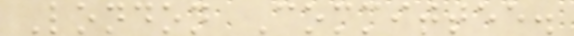London Committee.
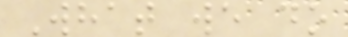What we do
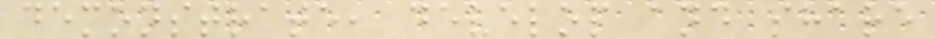demonstrate, develop and share
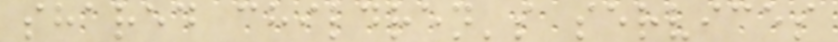shared children's services
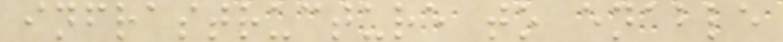infrastructure to enable
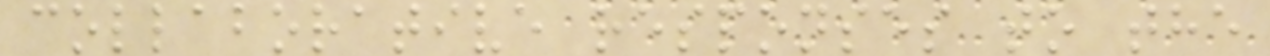collaborative responses to the
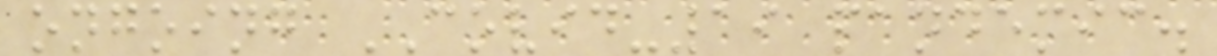ongoing COVID-19 pandemic.
